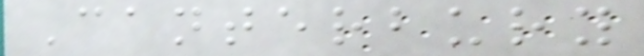Canterbury
